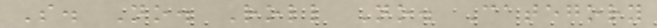S. No. Roll No. Category
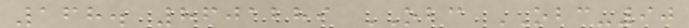168. 8601289 OBC OBC-90
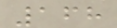168
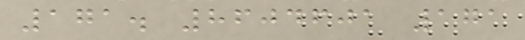171. 8604601 171
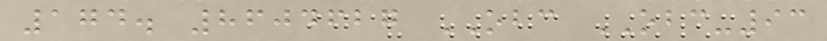174. 8604627 OBC OBC-93
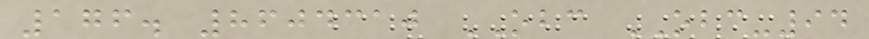176. 8604310 OBC OBC-94
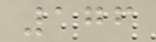176
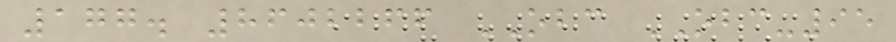177. 8602266 OBC OBC-95
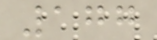177
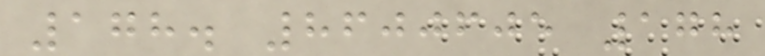178. 8600605 178
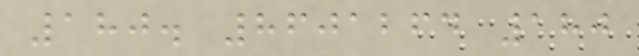180. 8601264 180
